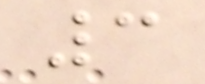3
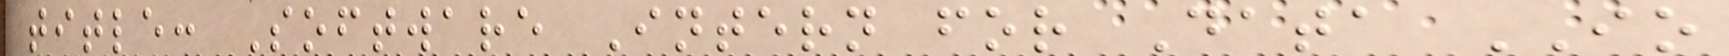title: Software Intern for Data IO
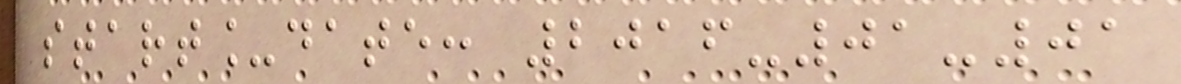start_date: 2016-01-01
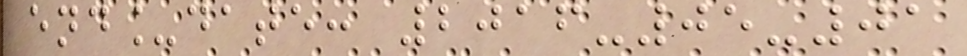end_date: 2016-05-01
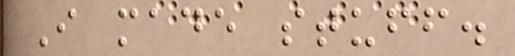I made stuff.
